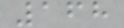168
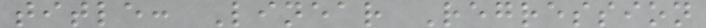title: Linear Regression
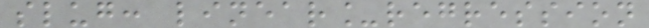slug: linear_regression
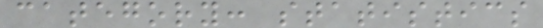category: statistics
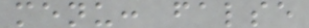menu: false
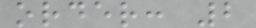order: 2
